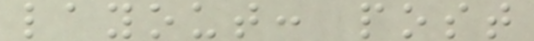layout: post
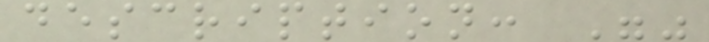description: ""
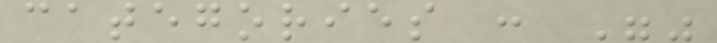categories : ""
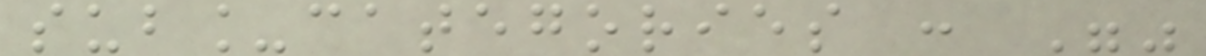sub_categories : ""
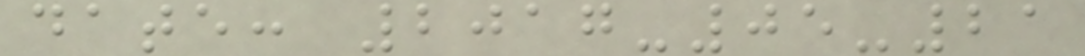date: 2017-05-21
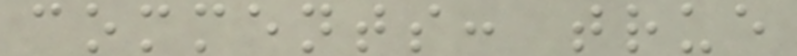comments: true
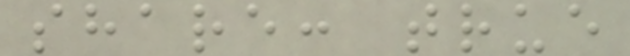share: true
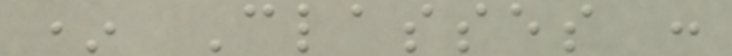* Classes :
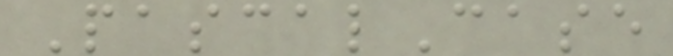PascalCase
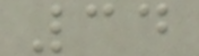34
